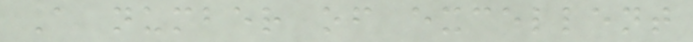A number of excellent
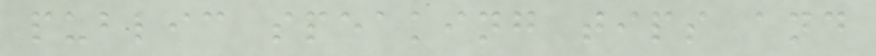public speaking tips and
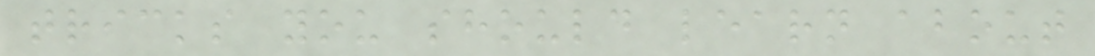tricks you should learn about
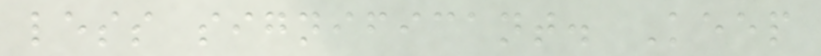less significant. Keep
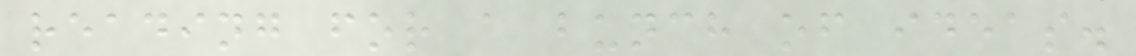reading for a bunch of ideas.
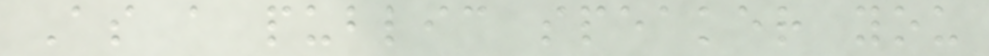As a public speaker you
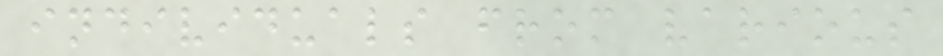individuals from various
